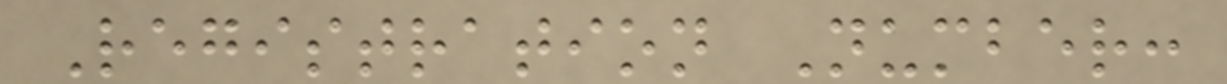Registration Number:
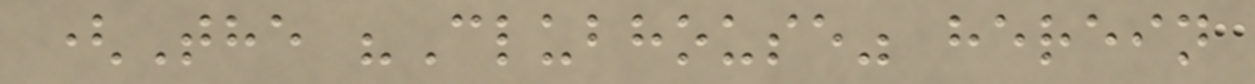(The "Clubhouse" herein
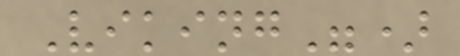Viking")
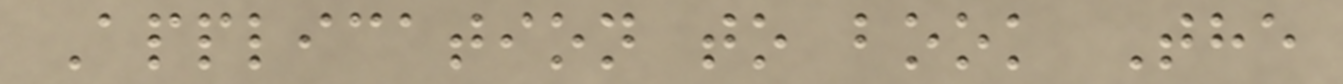Application to book The
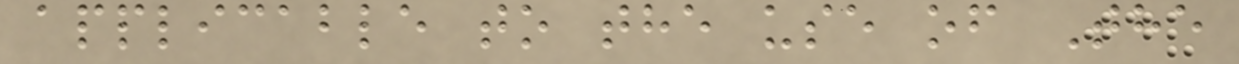applicable to the use of The
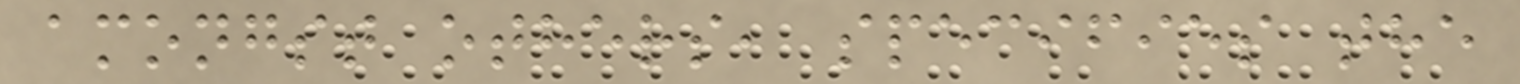amongst others, specifies the
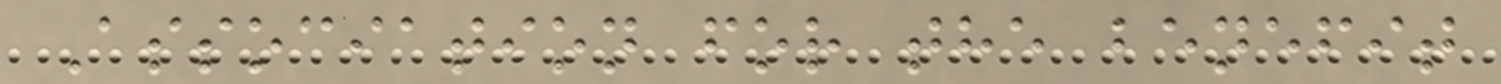Association for the benefit
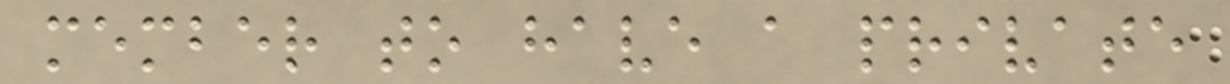member to have a private
